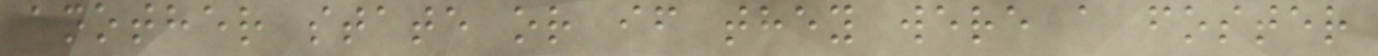another state or if they were a foster
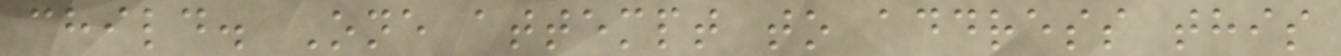child. One attempt to address this
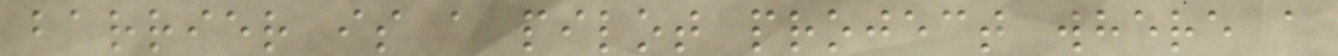barrier is a pilot project where a
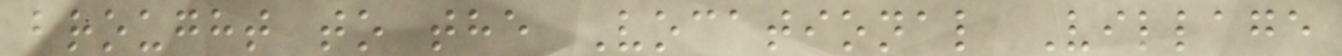brought to the Vocational Village
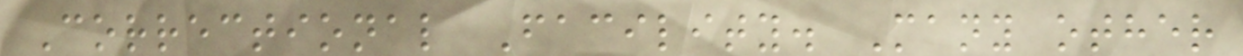Correctional Facility. Many other
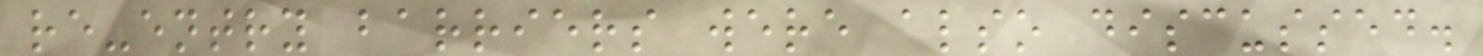re-entry barriers were also discussed.
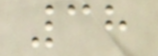38
